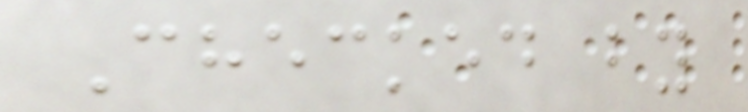Checked by
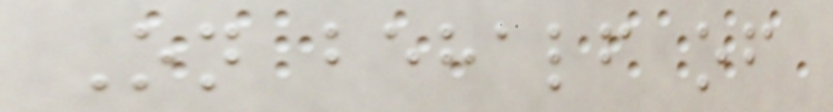On behalf of
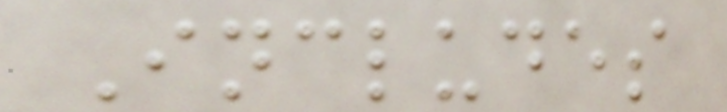Includes
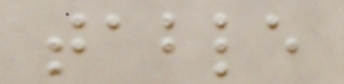table
